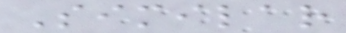Similar
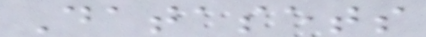Datasets
